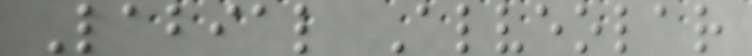Labial Alveolar
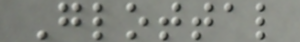Glottal
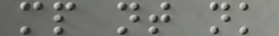mp nt nk
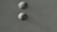b
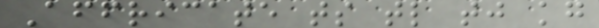Affricate ts tl tj kg
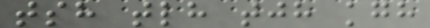tsh tlh tjh kgh
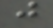j
